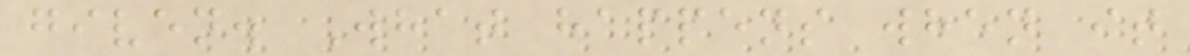given. What happens when it
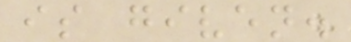is given.
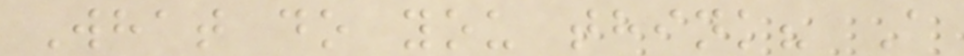What do you think? A
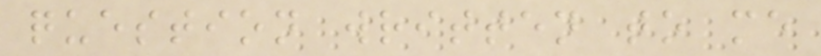question written to me
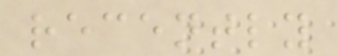recently
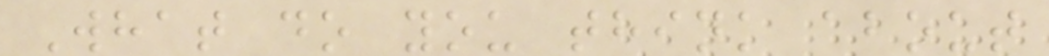What do you think about
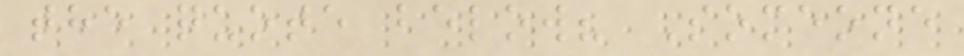the quote below? Someone
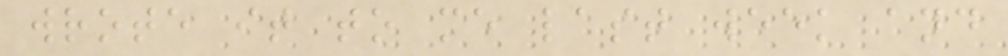wrote it to me last week and
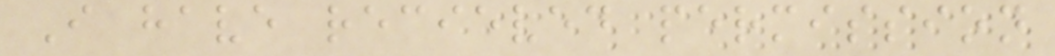I have recieved permission
